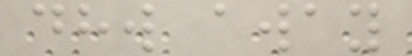dhw away
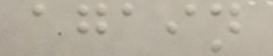again
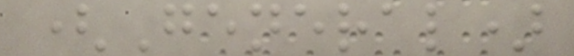(General)
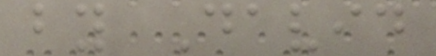by David
